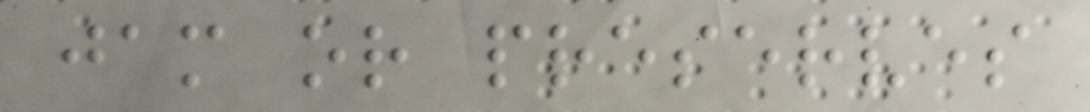jam or preserves
